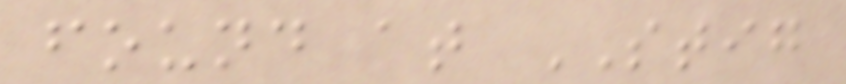found at STIG
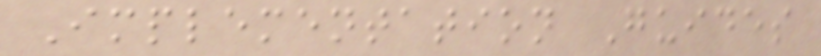Implementation Guides
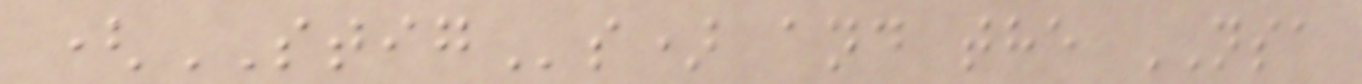(STIGs) and the NSA
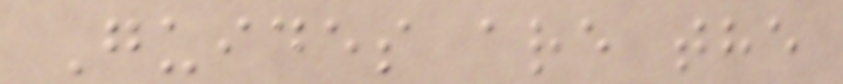Guides are the
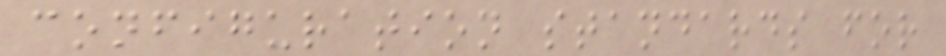configuration standards for
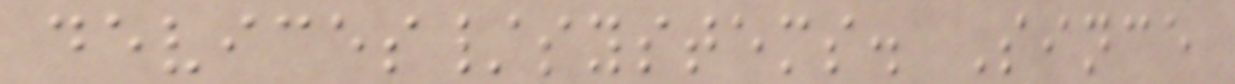devices/systems. Since
